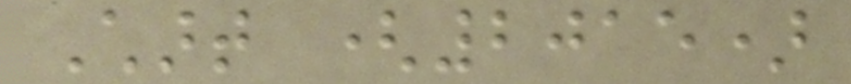Chart (2015)
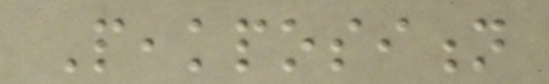Peakposition
